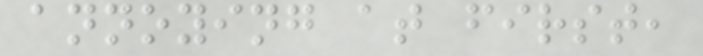annoying at first,
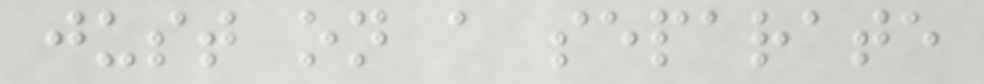just on a separate
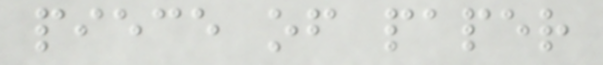piece of paper
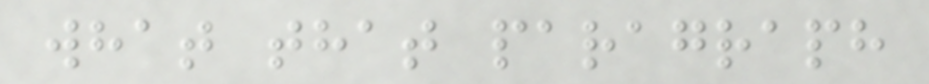what that paragraph
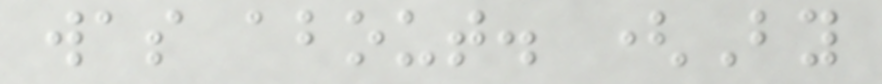was about. (By
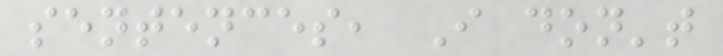sentences, I don't
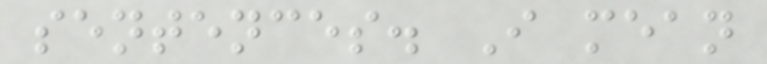sentences. I mean
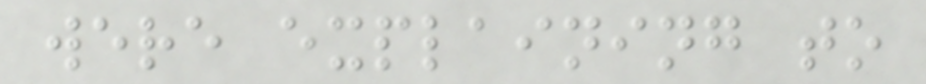were explaining to
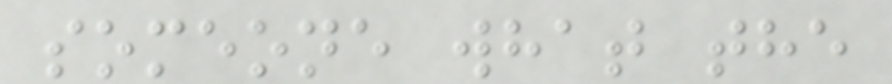someone what the
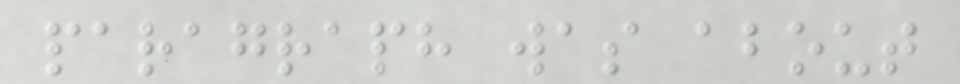paragraph was about
